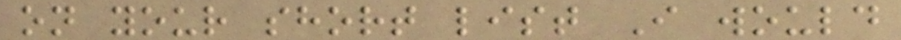on your short list I would
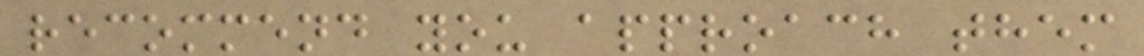recommend you approach them
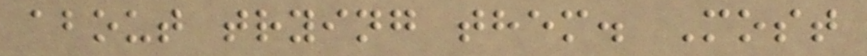about trying them. Most
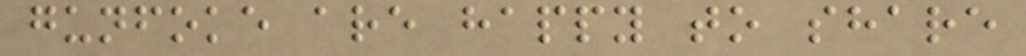gunfoke are happy to share
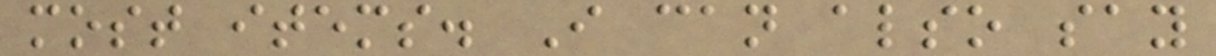most items. I can also say
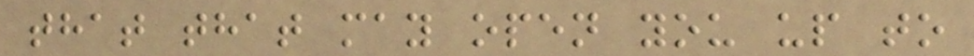that that may open you up to
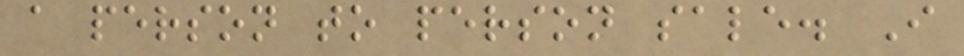a person to person sale. I
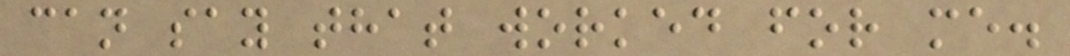can say that worked for me.
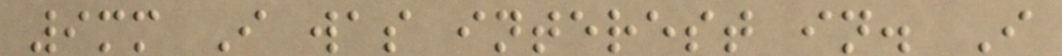9mm I was interest in. I
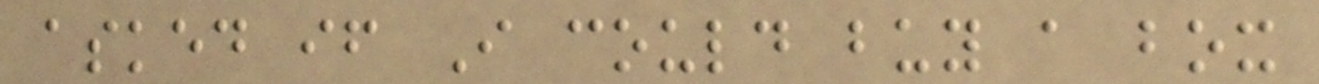asked if I could buy a box
